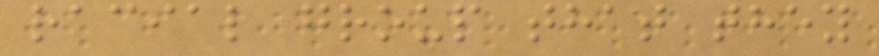racial group that they
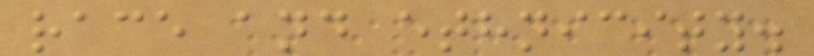race and ethnicity.
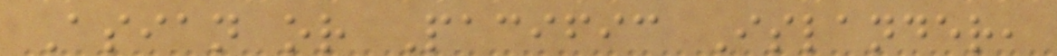Asian or Pacific Islander,
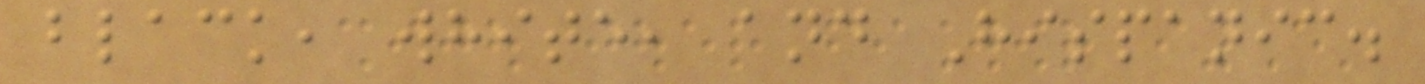black, white, and Hispanic.
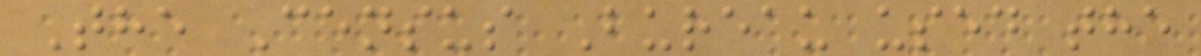The Census Bureau used the
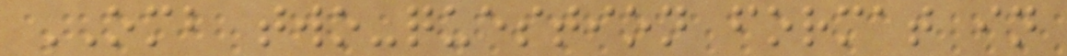OMB two-question format in
